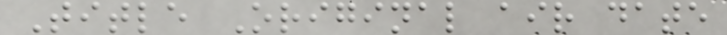Title Original air date
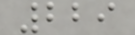229
